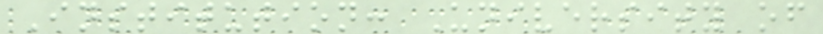Institution: University of
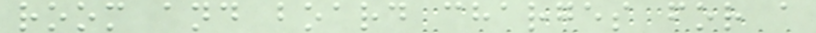room and board charges for a
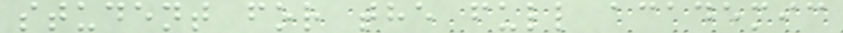student for the full academic
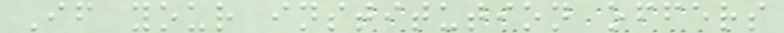If your institution offers
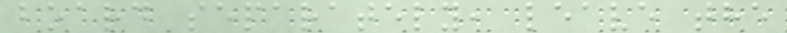board separately, leave the
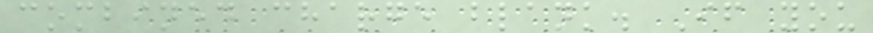combined charge blank. If you
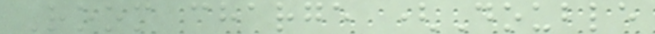Room charge (Double
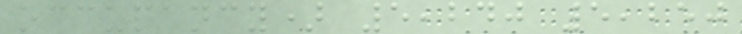occupancy) 5,240 5,250
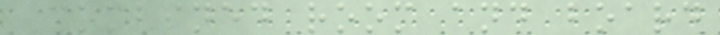Combined room and board
